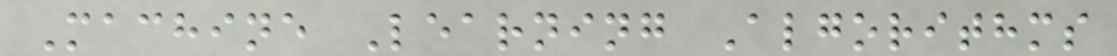Machine Learning Algorithms
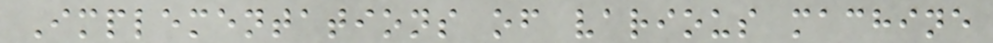Implementations of various machine
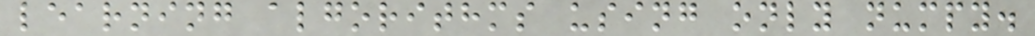learning algorithms using only numpy.
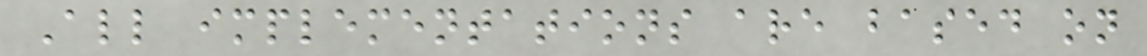All implementations are based on
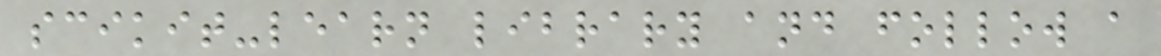scikit-learn library and follow a
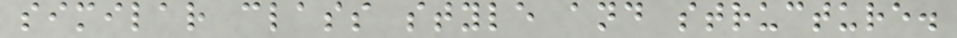similar class style and structure.
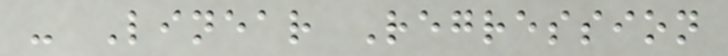- Linear Regression
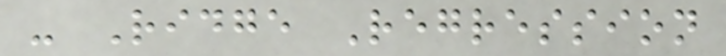- Ridge Regression
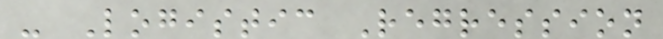- Logistic Regression
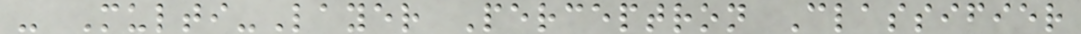- Multi-Layer Perceptron Classifier
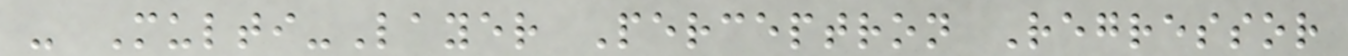- Multi-Layer Perceptron Regressor
